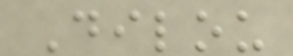Dilou
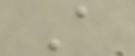A
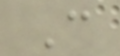C
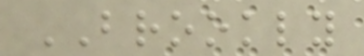BROOKLY
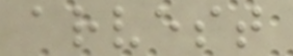arvest
